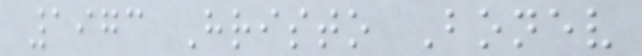1973 Hristo Bonev
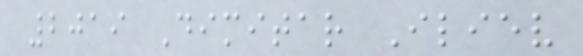2019 Dimitar Iliev
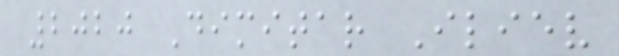2020 Dimitar Iliev
